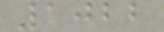1022
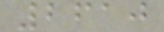2610
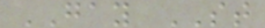GAY ST
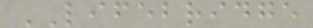LIFEBRIDGE
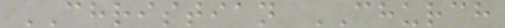CHRISTIAN CHURCH
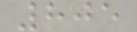805
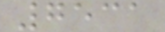7531
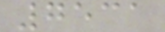7531
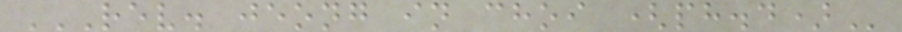REV. JEONG IN CHOI (PH.D)
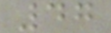47
